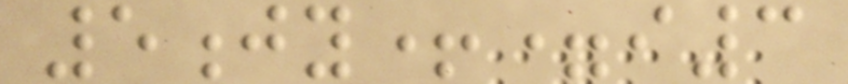5jy+=i3
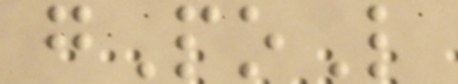gPoL
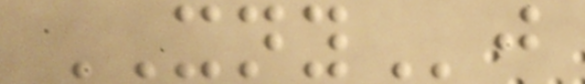XNYj
